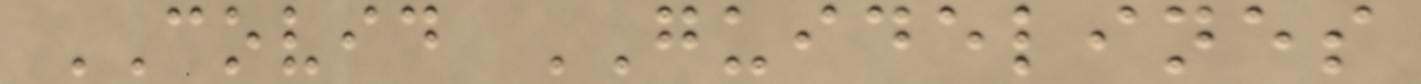COVID GUIDELINES
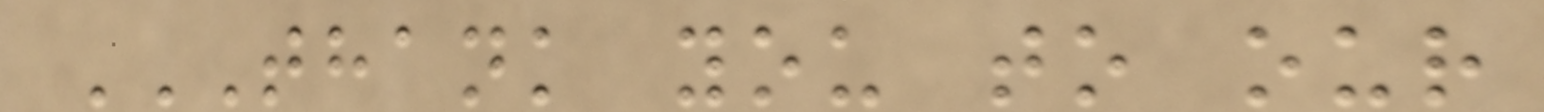THANK YOU TO OUR
